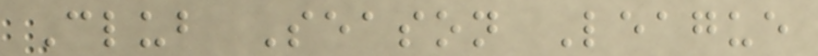Club Season League
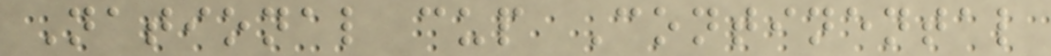National cup Continental
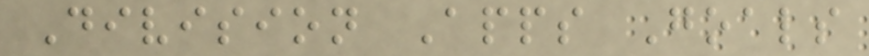Division Apps Goals
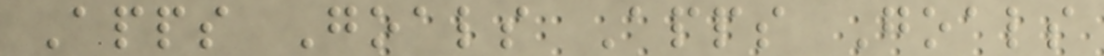Apps Goals Apps Goals
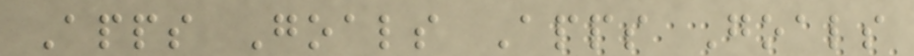Apps Goals Apps Goals
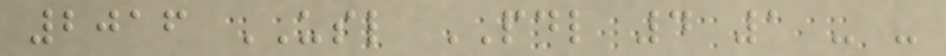2016 USL PDL 4 1 - -
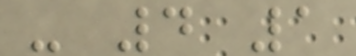- 4 1
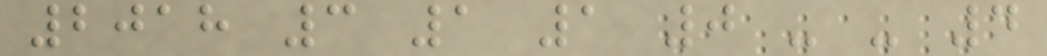2018 3 1 1 0 - - 4
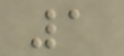1
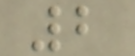2
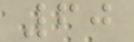60
